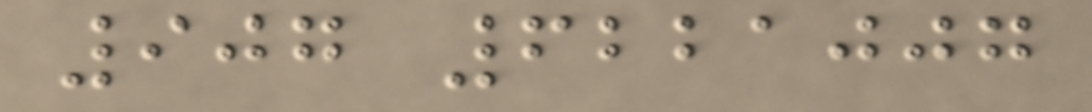907 6221007
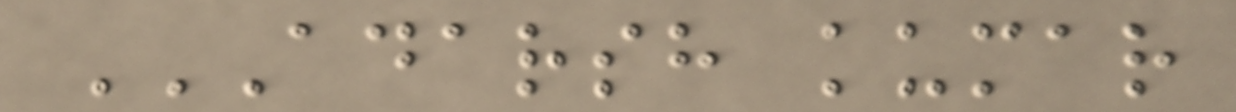ADARSH KUMAR
